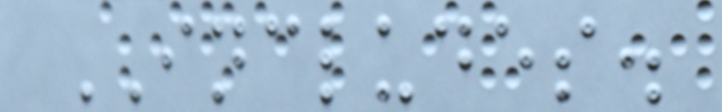INCLUDES.
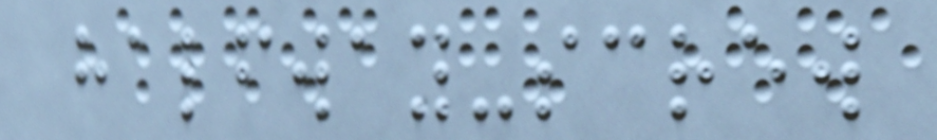halfway-screw
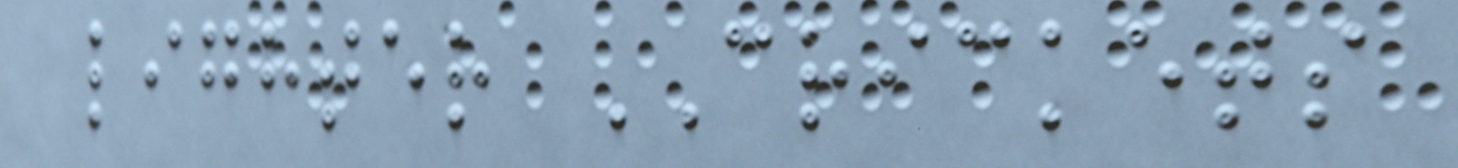lighter CRICKETS
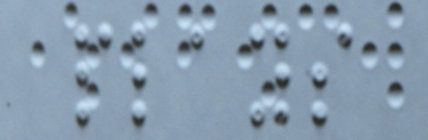plays
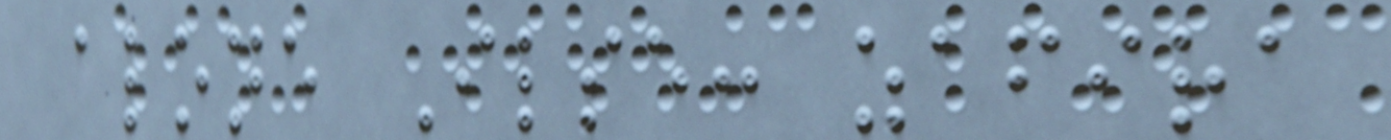alone Ilse: zafira
